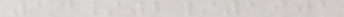14/2/1901
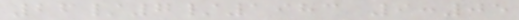26/7/1983 9:05
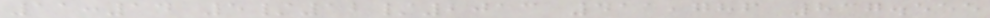11:14 5/12/2013 411,786 837.555
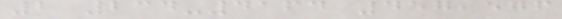2 234-4164 457,576
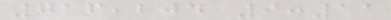716,204 9:11
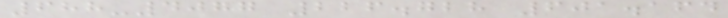688-4077 226.728 601.164
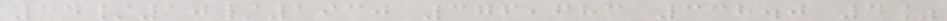14/10/1930 376,683 338.0 4%
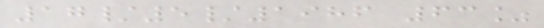17/5/1986 63%
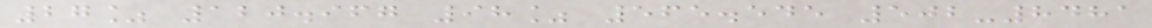27% 120.967 98% 565.545 502-8481
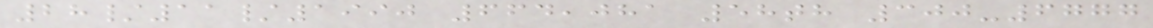28/11/1990 664,081 58th 300-6777
